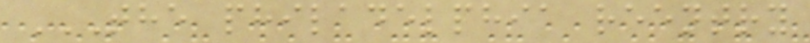THE PHILADELPHIA REENTRY
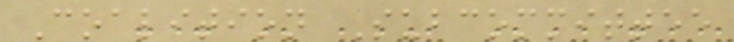Coalition Subcommittee
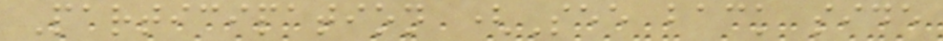Participation (See back side
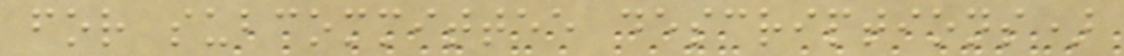for subcommittee descriptions)
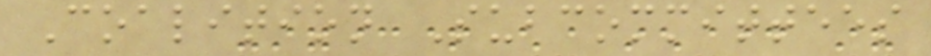Coalition Subcommittees
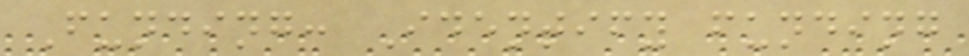Funding: Identify funding
